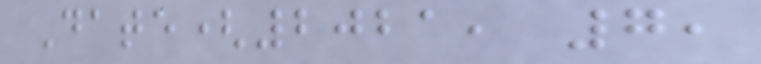Date(2021, 7,
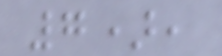7),
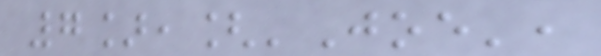7],['Joe',
